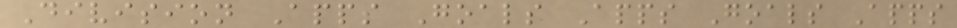Division Apps Goals Apps Goals Apps
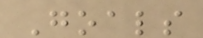Goals
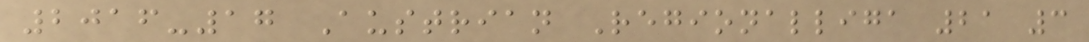2016-17 Austrian Regionalliga 21 3
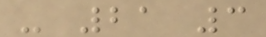- 21 3
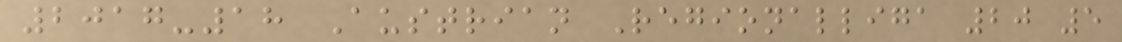2017-18 Austrian Regionalliga 20 5
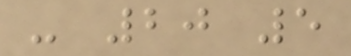- 20 5
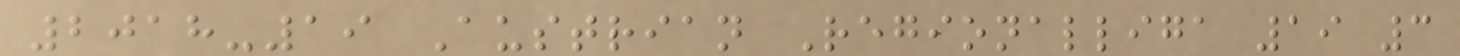2018-19 Austrian Regionalliga 19 3
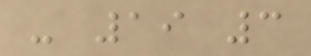- 19 3
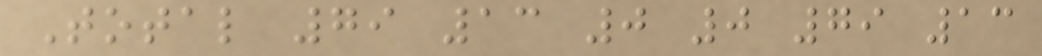Total 79 13 0 0 79 13
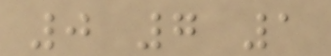0 7 1
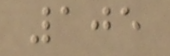105
